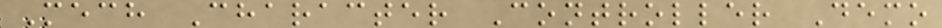Mech Character Controller Demo
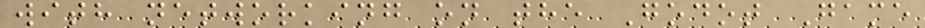with networking on the Godot Game
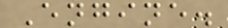Engine.
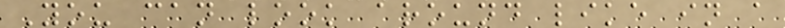You can look around like in a
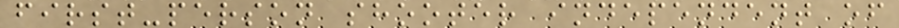first-person shooter independent of
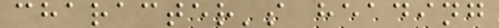character's heading
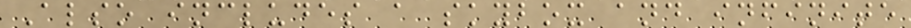Also includes a skybox and infinite
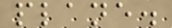plane.
